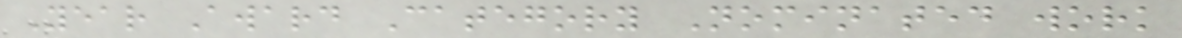Year Award Category Nominated work
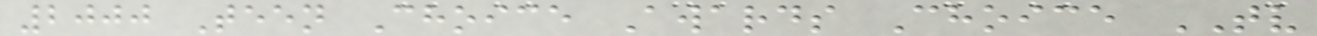2000 Teen Choice Awards Choice TV
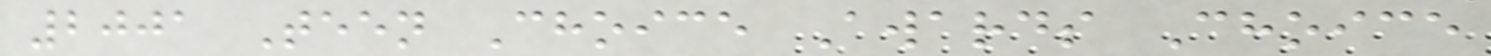2001 Teen Choice Awards Choice
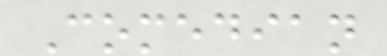Comedian
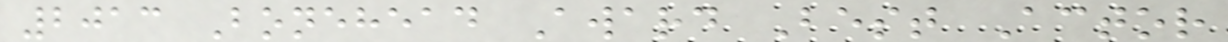2013 Bonehead Award Best Actor
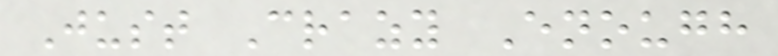Just Crazy Enough
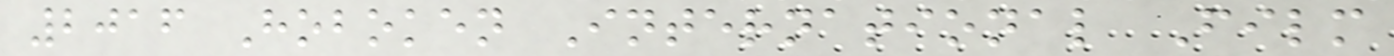2016 Hoboken International Film
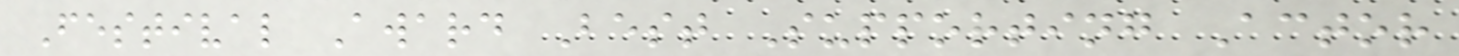Festival Award Best Supporting Actor
